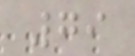79
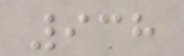938
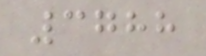3788
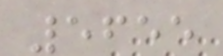5655
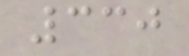330
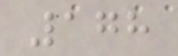178
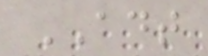ADT
